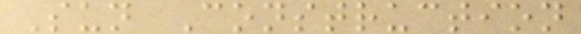Sun Construction
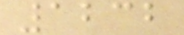1232
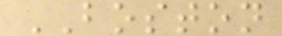BOSTON
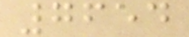7654
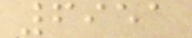6951
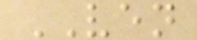VEN
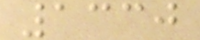1330
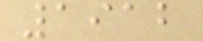1912
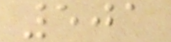501
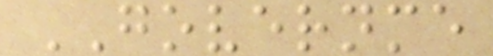GOVERNME
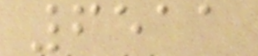6511
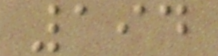194
